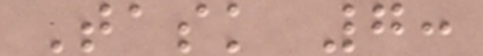Task 7:
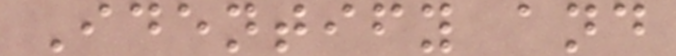Identify and
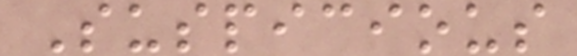Suspicious
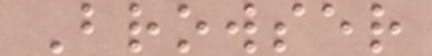Browser
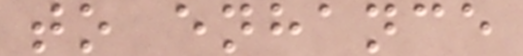to enhance
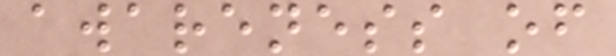awareness of
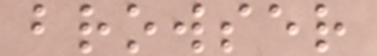browser
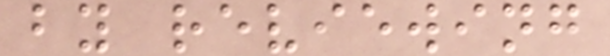by reviewing
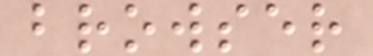browser
